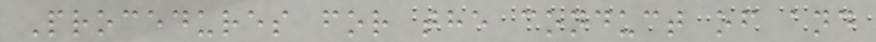Procedures for the conduct of and
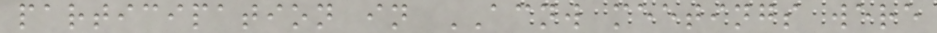participation in ACNW meetings were
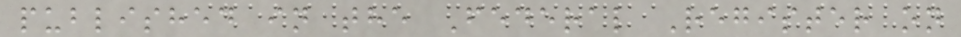published in the Federal Register on
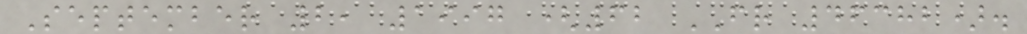September 2, 1997 (62 FR 46382).
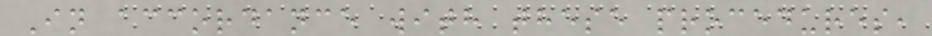In accordance with these procedures,
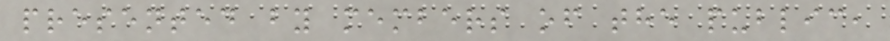presented by members of the public,
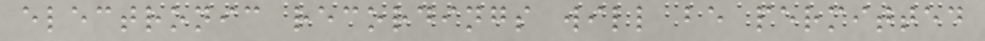electronic recordings will be permitted
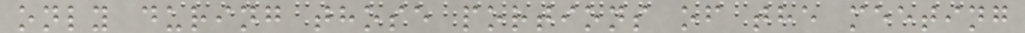only during those portions of the meeting
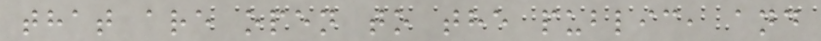that are open to the public, and
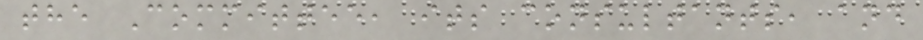the Committee, its consultants, and
